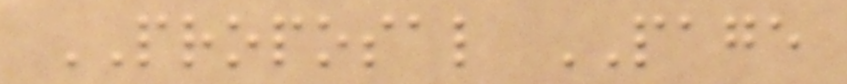PROPOSAL PAGE
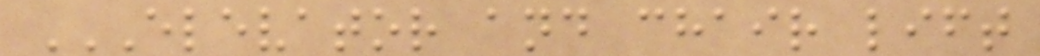ELEVATOR AND CHAIR LIFT
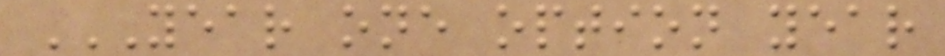YEAR ONE OPTION YEAR
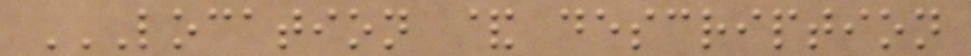LOCATION & DESCRIPTION
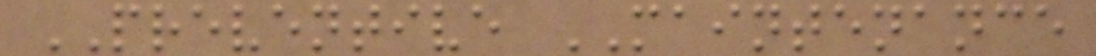PREVENTIVE MAINTENANCE
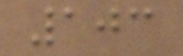103
